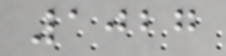1027
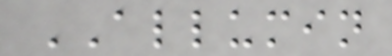ALLUMIN
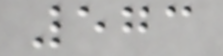573
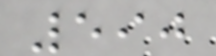590
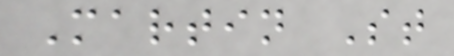Martin St
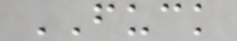FUCK
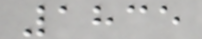1835
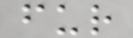fur
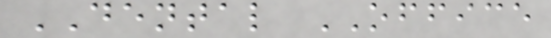DENTAL OFFICE
